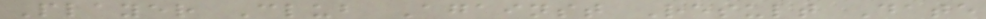Player Club Against Result Date
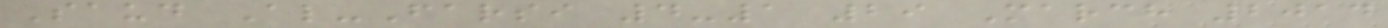Saud Al-Farsi 4-1 29 March 2014
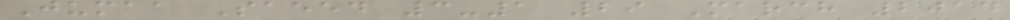Jumaa Saeed 3-1 29 March 2014
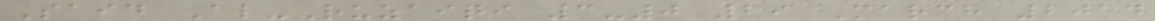Said Al-Ruzaiqi 3-0 29 March 2014
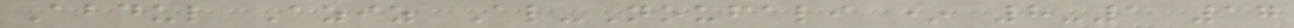Abdul Aziz Al-Noufali * 8-1 17
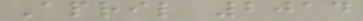April 2014
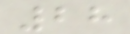28
